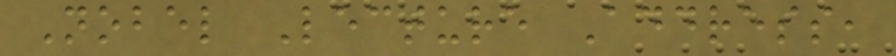Nobel Lecture Address,
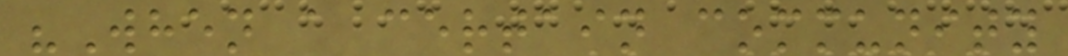"When a certain community
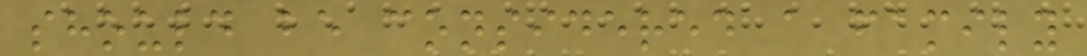should be considered a family
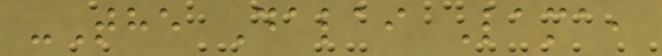-The Dalai Lama,
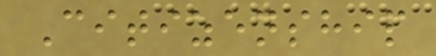Citizenship
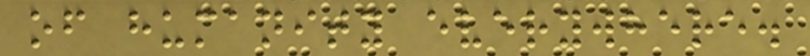of humanity everywhere.
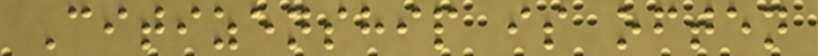Citizenship is often
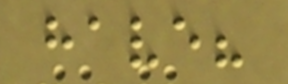have?
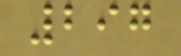297
